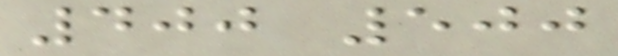400 500
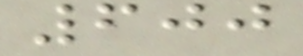600
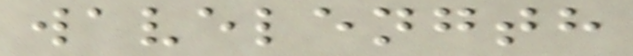wavelength
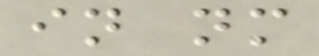in nm
